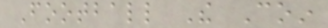Football The Coin
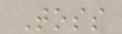Toss
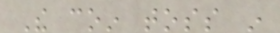The coin toss in
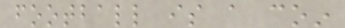football is a coin
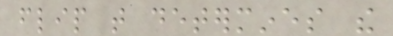flip that determines the
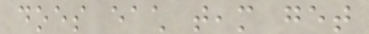does each team get
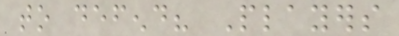to defend? Players
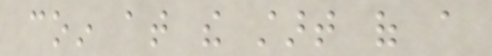coin at the start of a
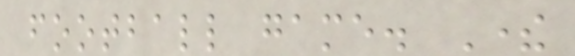football game. There
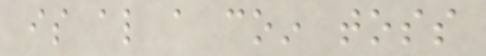is also a coin toss
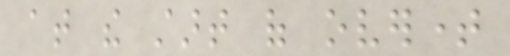at the start of overtime
